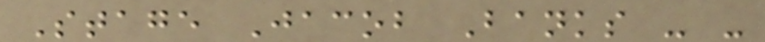Stage Jacob Banks - -
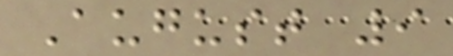August 9
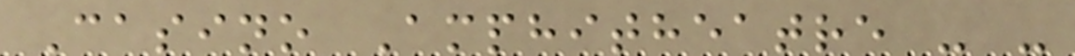Casino Amphitheatre - -
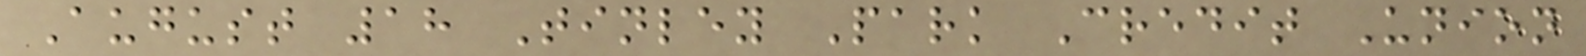August 18 Tinley Park Credit Union
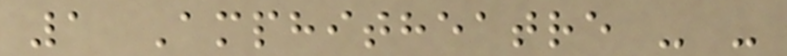1 Amphitheatre - -
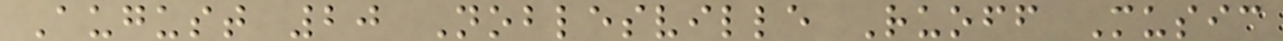August 20 Noblesville Ruoff Music
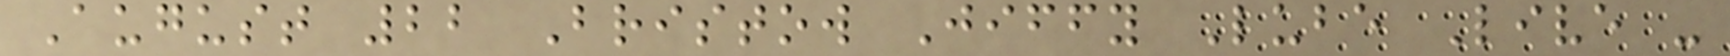August 22 Bristow Jiffy Lube Live -
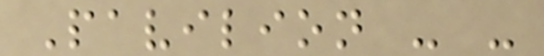Pavilion - -
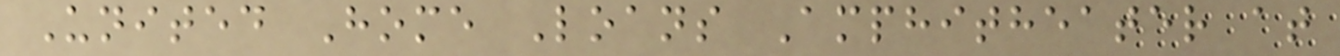United Home Loans Amphitheater at
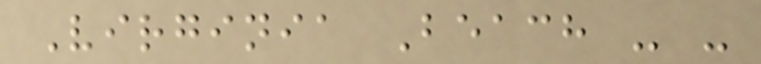Virginia Beach - -
